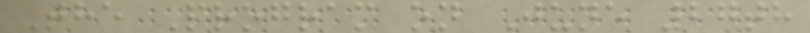The Program on June 27th
